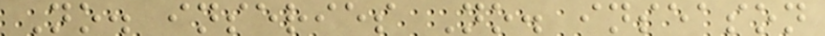No. inseries No. inseason
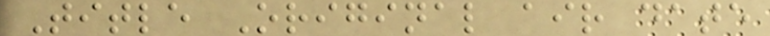Title Original air date
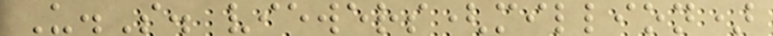U.S. viewers(million)
